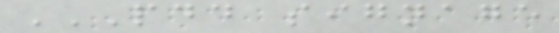PDD SIGNAGE
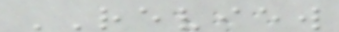REVIEW
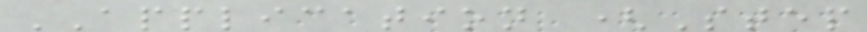APPLICATION (Step
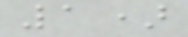1)
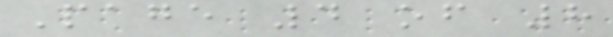Page 4 of 8
